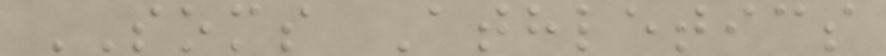SOMS Athletics
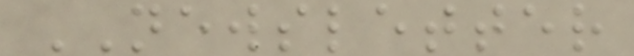NEWSLETTER
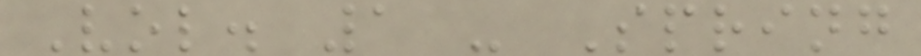Vol. 1 - Spring
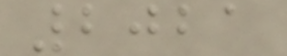2021
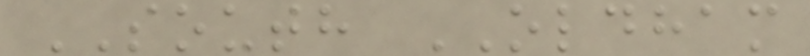SOUTH OLDHAM
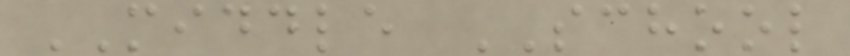MIDDLE SCHOOL
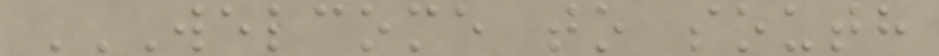WELCOME TO SOUTH
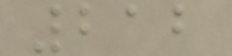212
